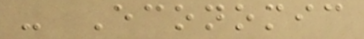- Economic
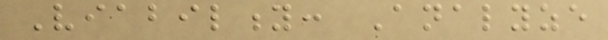Viability: Analyze
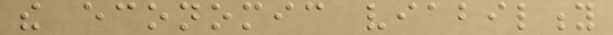the economic viability
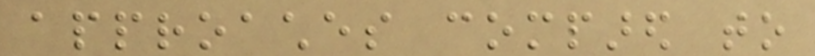approaches compared to
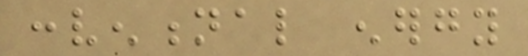conventional energy
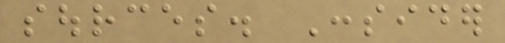sources. Consider
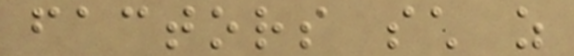factors such as
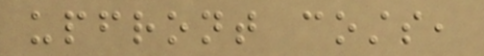upfront costs,
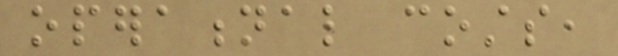operational costs,
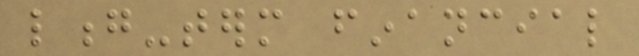long-term financial
